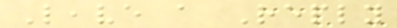Leave a Reply
